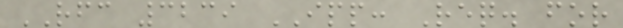RFC 3239 IPP: Req. for
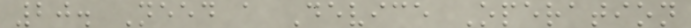20. Need a Device Operation
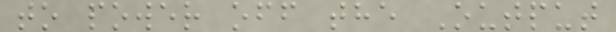to power off the Output
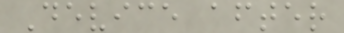Device after
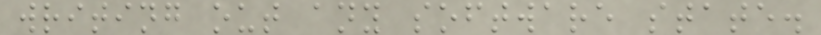writing out any software state.
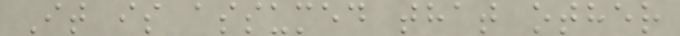It is assumed that other
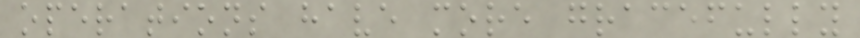operations have more gracefully
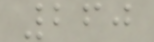260
